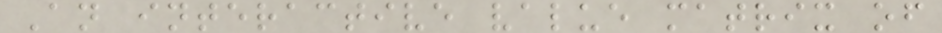An interactive value matrix of
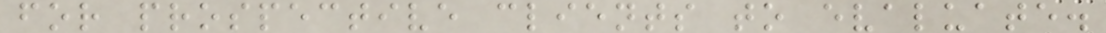for prospective clients to evaluate.
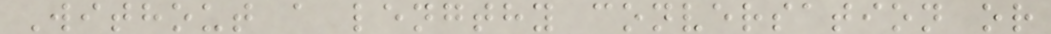Without a lengthy conversation or
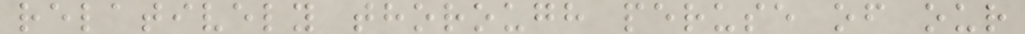relatively thorough peruse of our
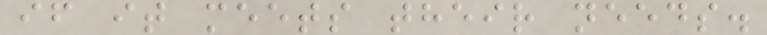if it meets their needs.
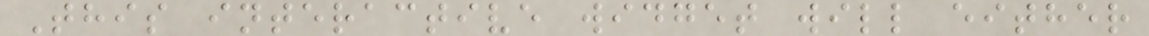This interactive widget will either
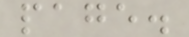page.
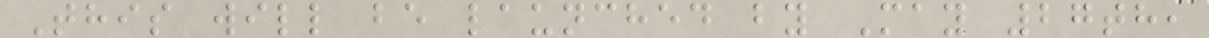This will be launched by May 27th,
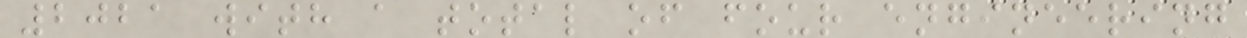2021 with a total of four engineering
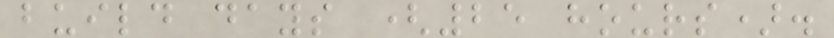build days (25 hours).
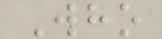Who
